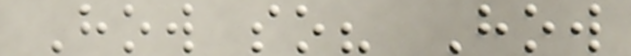How so? How
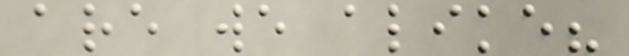are we alike?
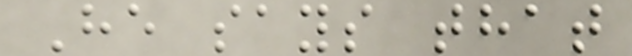He says that
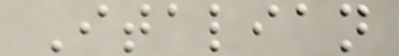Italian
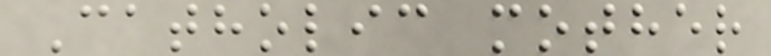Catholic mother
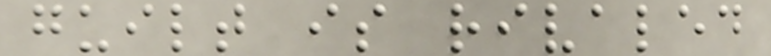guilt is rivaled
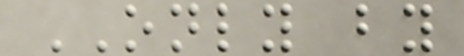ONLY by
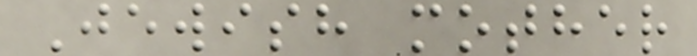Jewish mother
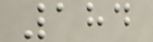184
